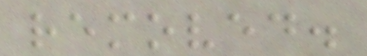removed.
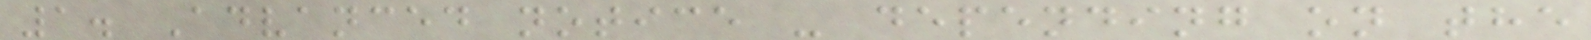1. Advanced notice - depending on the
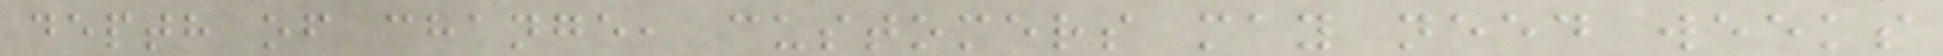depth of change, customers may need weeks
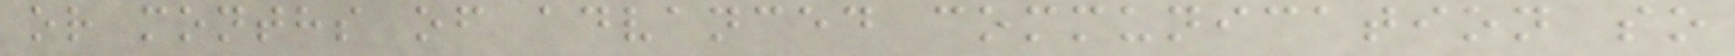or months of advanced communication so
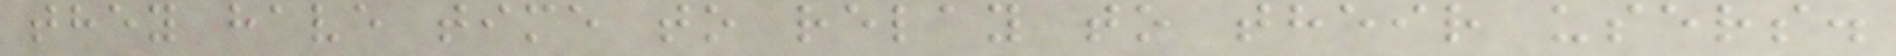they have time to relay to their users.
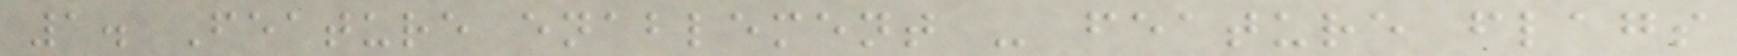1. Feature enablement - feature flags
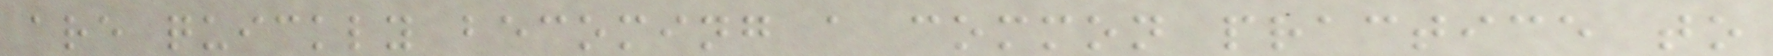are quickly becoming a common practice to
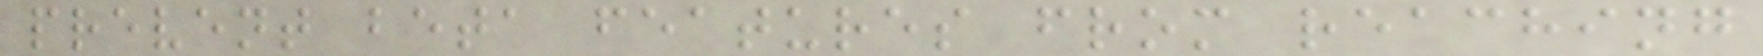prevent beta features from reaching
